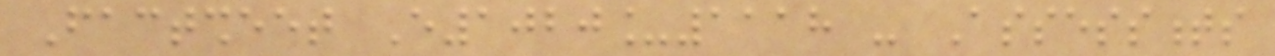Factsheet E1020_1118 - Assessments
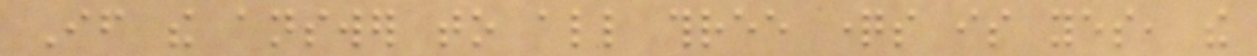If the answer to all three questions is yes, the
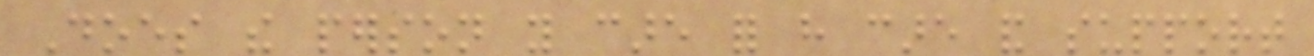Does the person you care for have care and support
